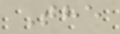The
